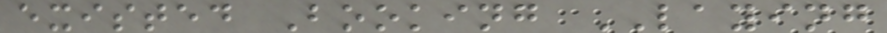existed Booking LAYING
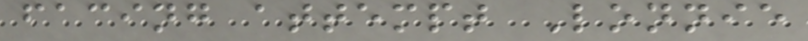facing attempt Lonnie
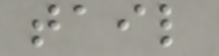tail
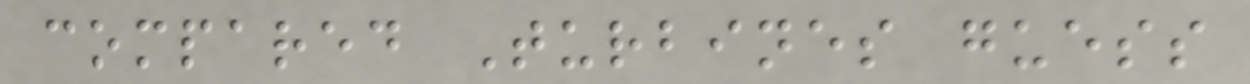compared Turbines guess
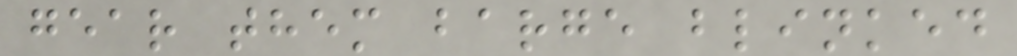gear them barge blinked
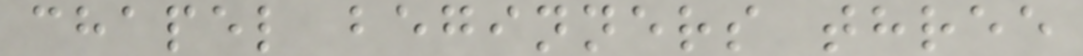chapel beginners three
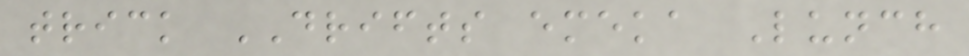trick DRIFTS emeka Lunch
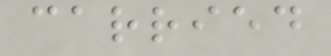carried
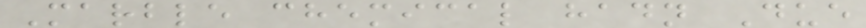Marble chemical hadn Due
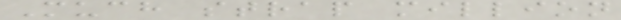Much strap million
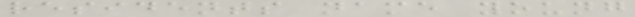residents name young
